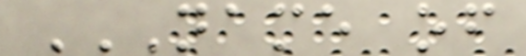NAME OF
